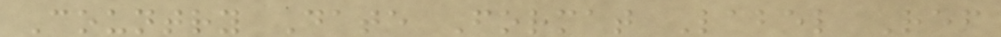Country Date Format Label Ref
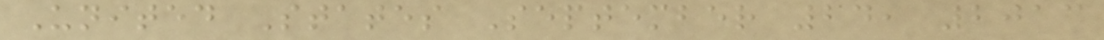United States September 24, 2013
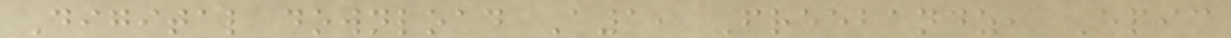Digital download A1, Freebandz, Epic
